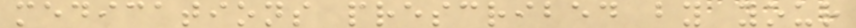medications prescribed by your
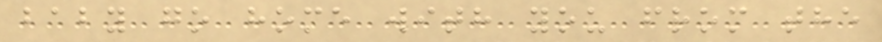baby go home with you from the
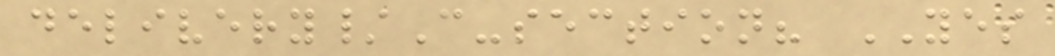delivery/C-section? YES
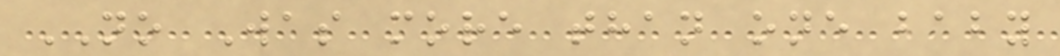NO Was more than one baby
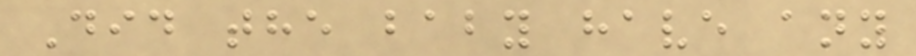Did the baby have any
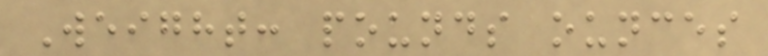Weight: pounds ounces
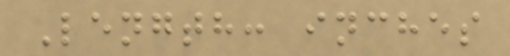Length: inches
